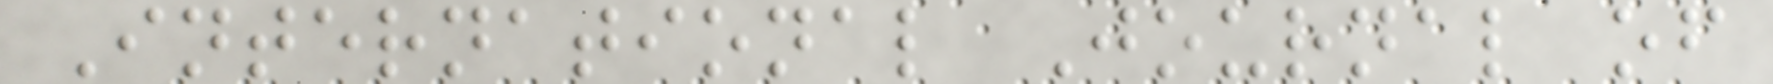International Journal of
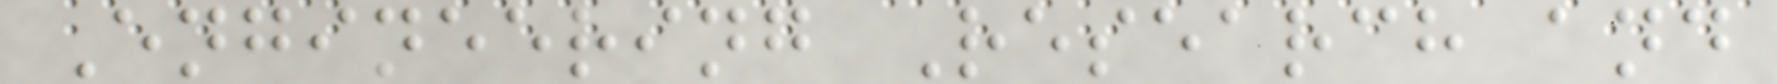Engineering Research and
